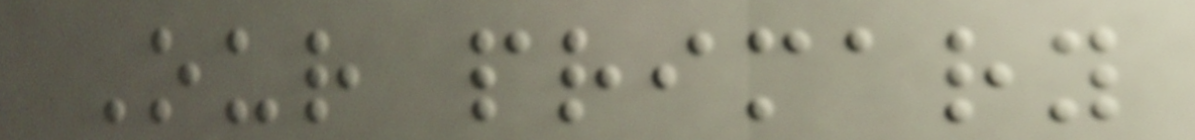Our primary
